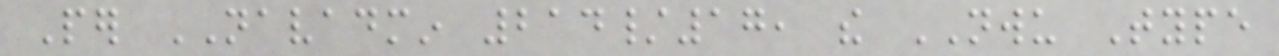Per NAVADMIN 214/17, the NWU Type
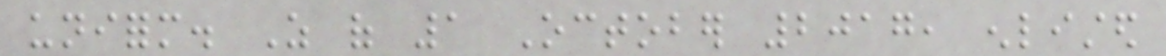uniform. As of 1 October 2017, enlisted
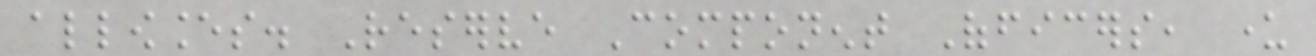allowances. Reserve Component Officers, under
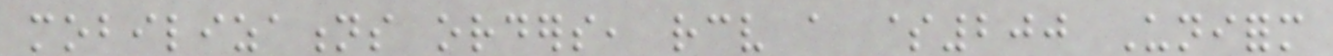mobilizations orders, receive a $200 Uniform
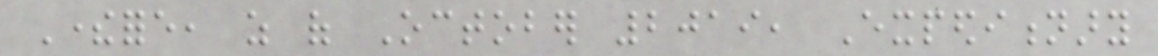Therefore, as of October 2019, Expeditionary
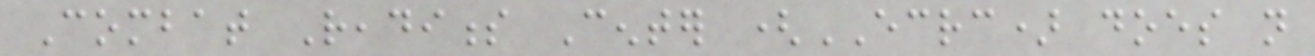Combat Readiness Center (ECRC) does not
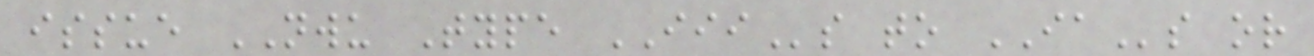issue NWU Type IIIs to IAs or
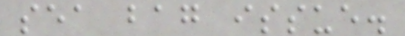sea bag issue.
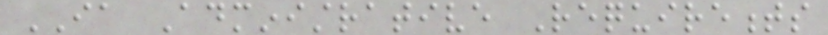IA Administrative Requirements
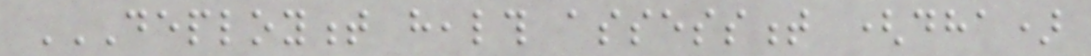DEPLOYMENT HEALTH ASSESSMENT (DHA)
